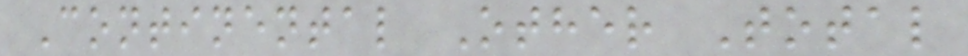Continental Other Total
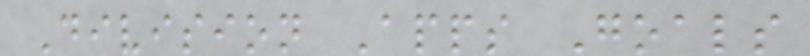Division Apps Goals
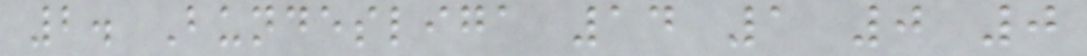2. Bundesliga 14 1 0 0
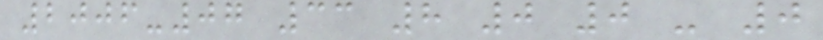2006-07 33 8 0 0 - 0
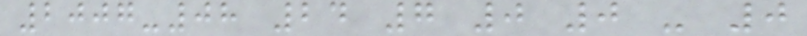2007-08 24 7 0 0 - 0
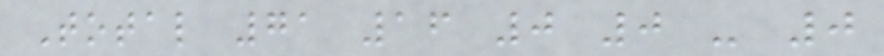Total 71 16 0 0 - 0
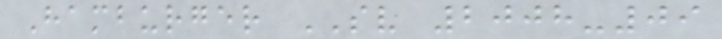Hamburger SV 2008-09
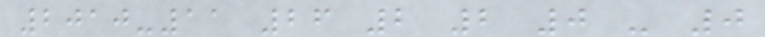2010-11 26 2 2 0 - 0
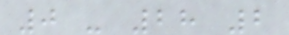0 - 28 2
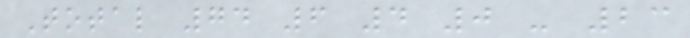Total 74 6 4 0 - 23
